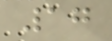17
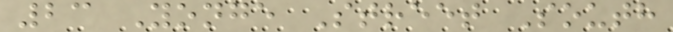23 Yonge Street South
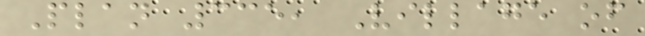Plan 335, Village of
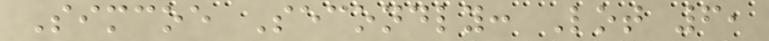Simcoe Secondly: Lot 6,
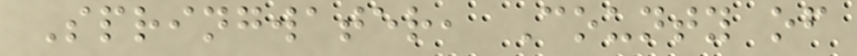Springwater, County of
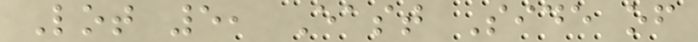Lot 5, East Side of
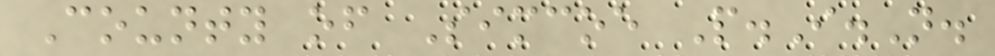County of Simcoe P.I.N.
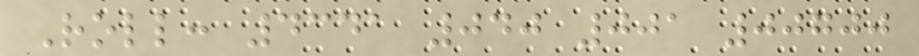Roll: 4341 040 001 00700
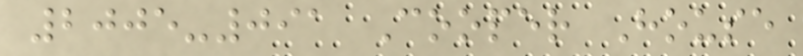2005-091 Cooper House
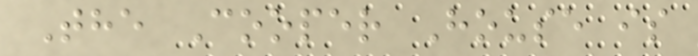The Cooper House is
